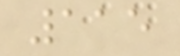115
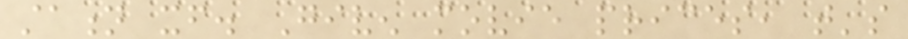station itself. Given movie prices, that's
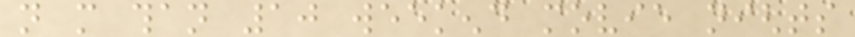not more than 10 weekend movie nights
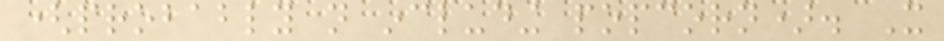(probably not including popcorn). It
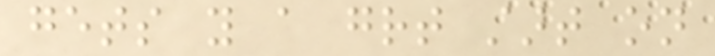gets you a great start on
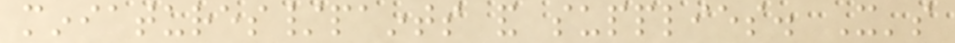miniatures/paints and supplies. It's
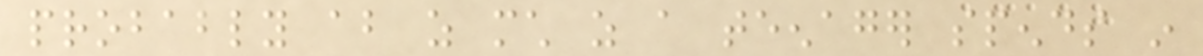probably about as much as a teenager spends in
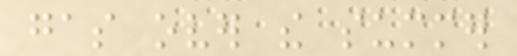gas over the summer
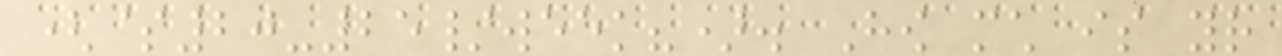($20-25/week?). How much is your
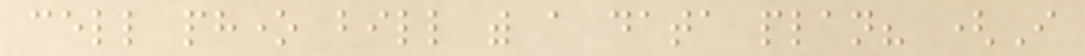cell phone bill with a data plan? (I
